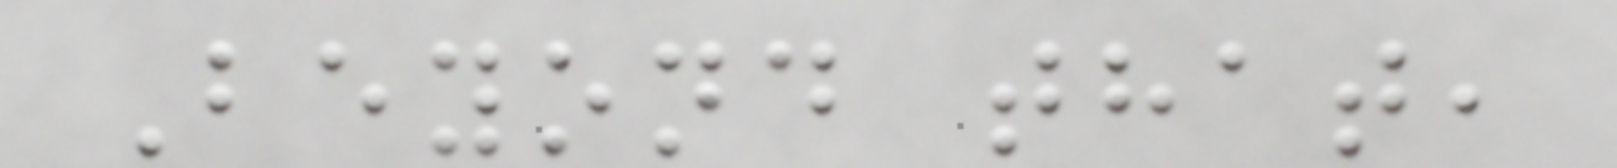Beyond that,
